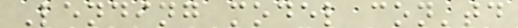Lending model con'td
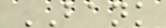BANK
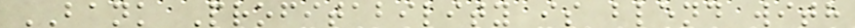BANK Profitability is blend with
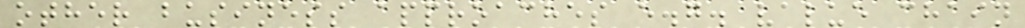other business approaches e.g. value chain
